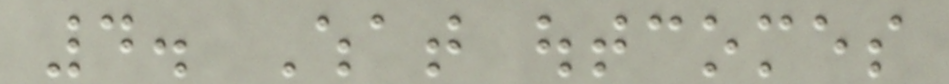4. What outcomes
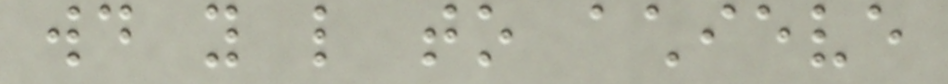would you like to achieve
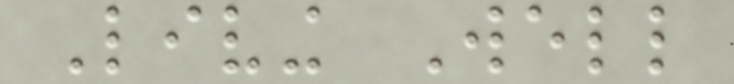Living Well
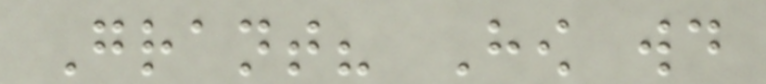Grant? How would
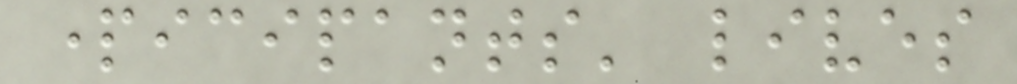participants' lives
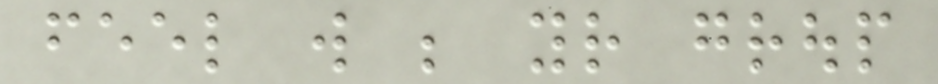feel will be your group
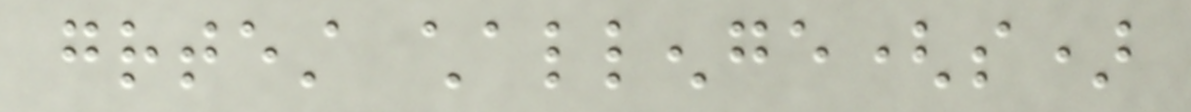greatest challenge(s)
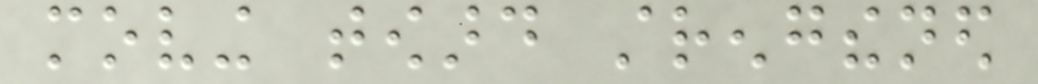moving toward strengthened
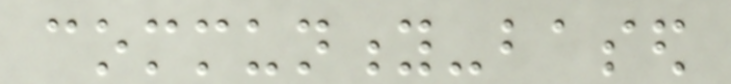community-based
